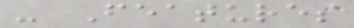- Features
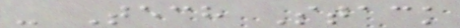- Tech Stack
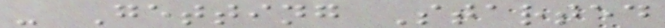- Getting Started
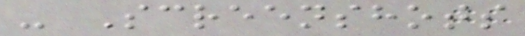- Screenshots
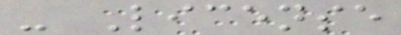- License
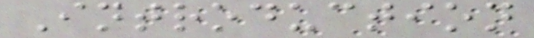Introduction
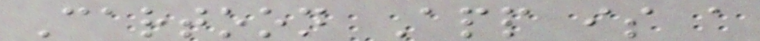Cartoon App is a
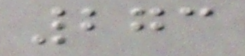273
